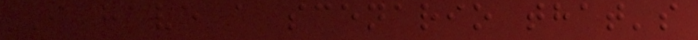I have a scenario that's
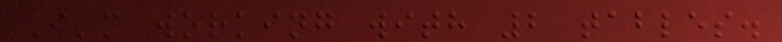I'm working with 2 tables.
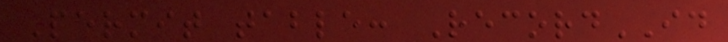Permit table: RecordID
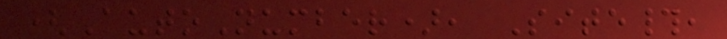(AutoNumber), Site#,
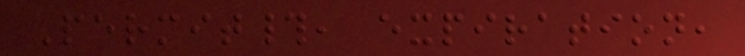Permit#, expiration,
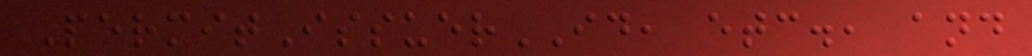PermitIssuerID, etc., and
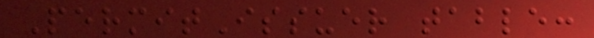PermitIssuer table:
